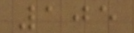105
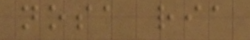nosa ria
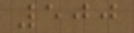500
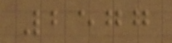2577
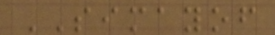SIMAYOF
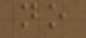no
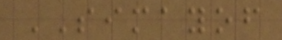SIMAYOF
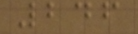246
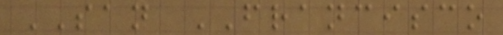SAN FRANCISCO
